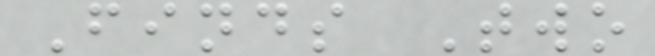Finds Two
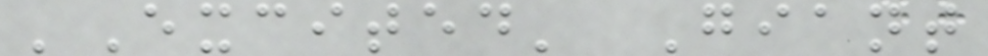'Excited' Giant
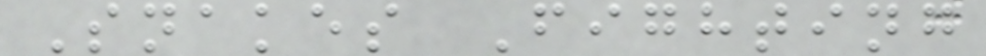Snakes Fighting
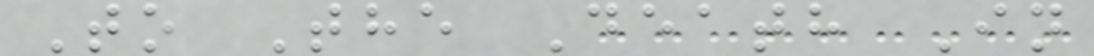To The Death In
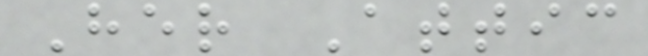Her Attic
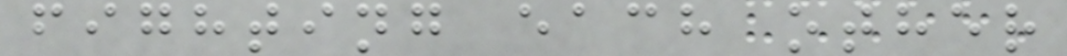fighting each other
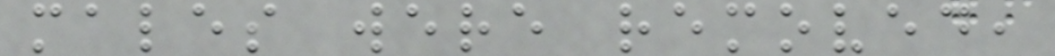males were removed,
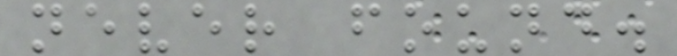never found.
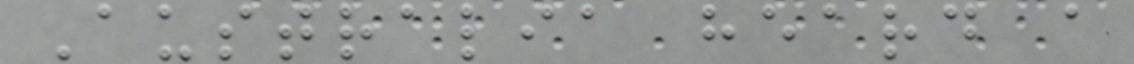Australia heard a
